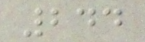244
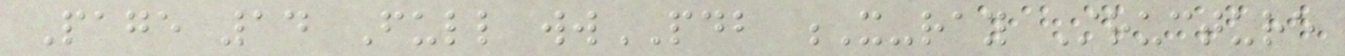Page 14 Full wwPDB X-ray Structure
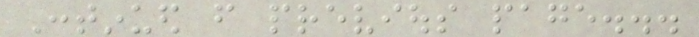Continued from previous page...
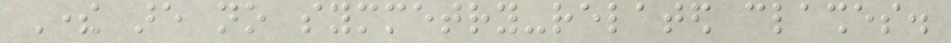There are no symmetry-related clashes.
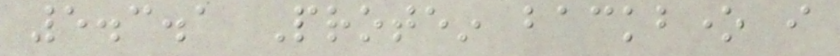5.3.1 Protein backbone i
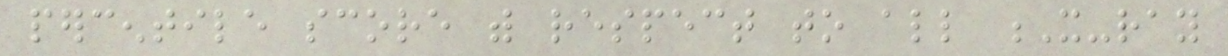percentile score with respect to all X-ray
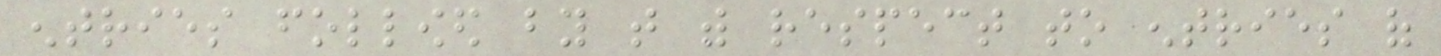entries followed by that with respect to entries of
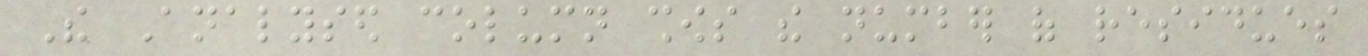The Analysed column shows the number of residues
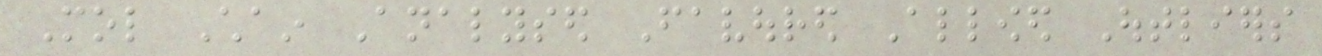Mol Chain Analysed Favoured Allowed Outliers
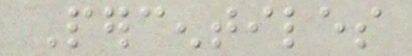Percentiles
